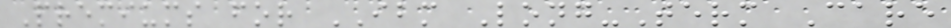Premiums for IBM Long-Term Care
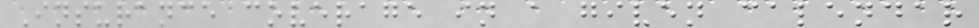Insurance coverage in a given calendar
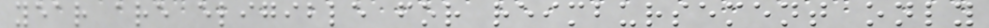year are eligible for reimbursement only
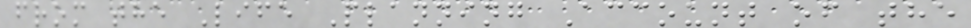from the Life Planning Account of the
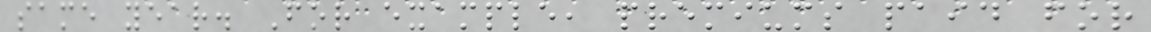same year. For example, premiums paid for
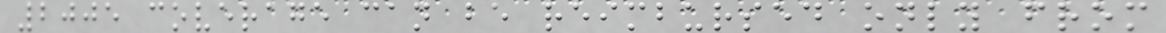2005 coverage can be reimbursed only from
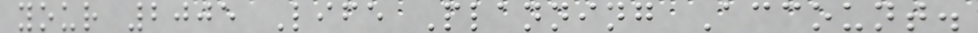your 2005 Life Planning Account.
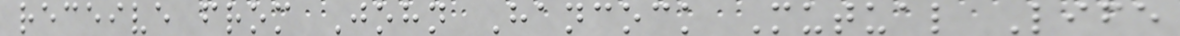receive from John Hancock Mutual Life
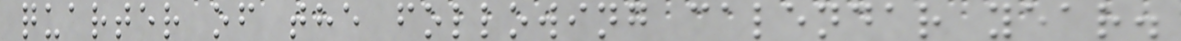quarter of the following calendar year.
